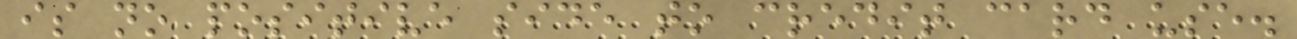is no positive side to credit card use.
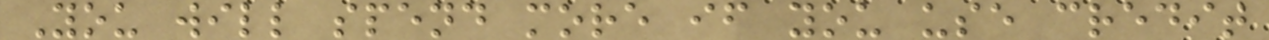You will spend more if you use credit
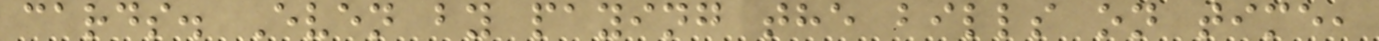cards. Even by paying the bills on time,
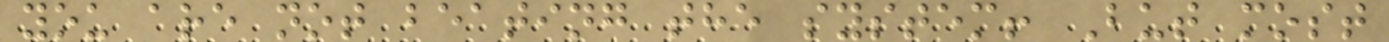you are not beating the system! But most
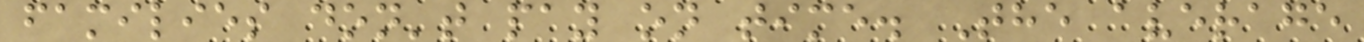families don't pay on time. The average
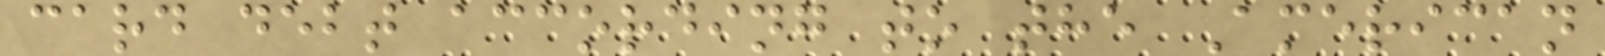card debt according to the American
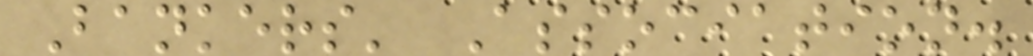Bankers' Association.
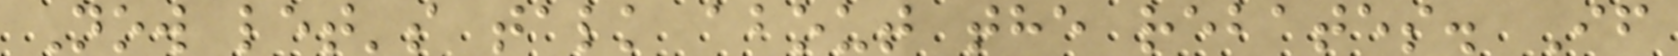Now let's talk about the rebates. If
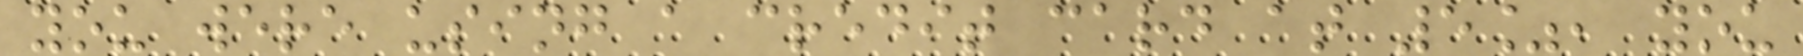you were using a credit card at 5%, you
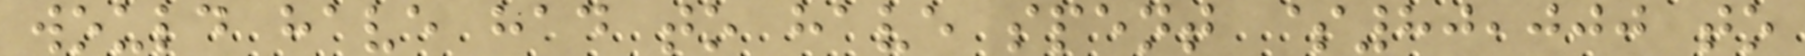would have had to have spent $80,000 to
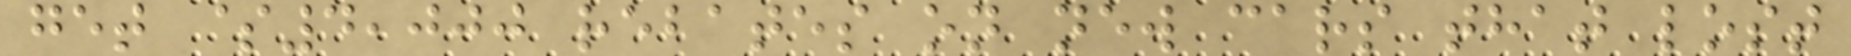get $4,000 rebates on new cars that lost
